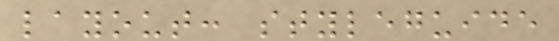layout: styleguide
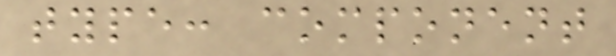type: component
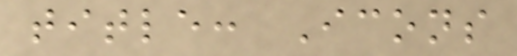title: Icons
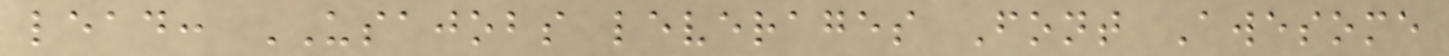lead: USAJOBS leverages Font Awesome
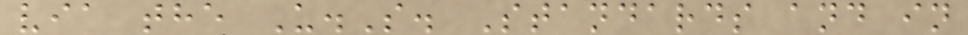via the U.S. Standards and in
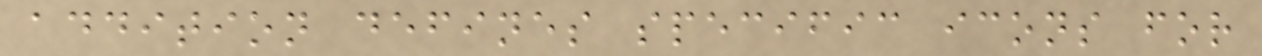addition defines specific icons for
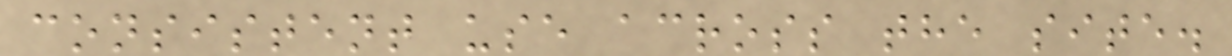consistent use across the site.
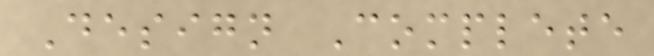Design Complete
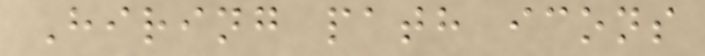Hiring path icons
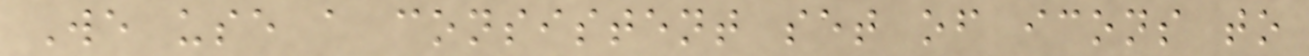We use a consistent set of icons to
